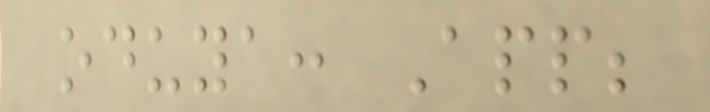oduya: App;
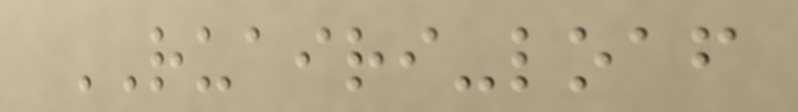RUAIRI-loaf
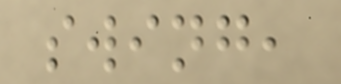swing,
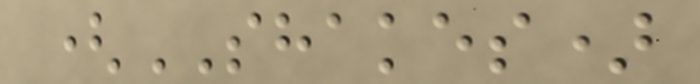(SHAKES)
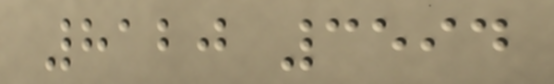8120 3594
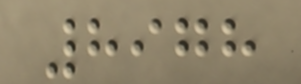8978
